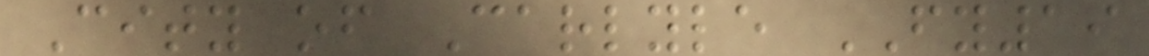City of Carlyle FY19
